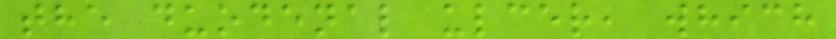the duodenal ulcer, which
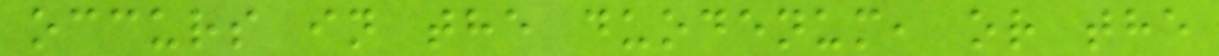occurs in the duodenum, or the
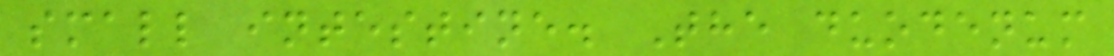small intestine. The duodenum
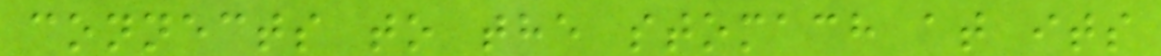connects to the stomach at its
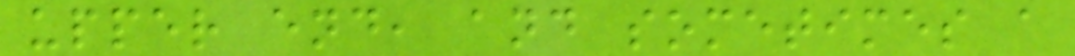upper end, and sometimes a
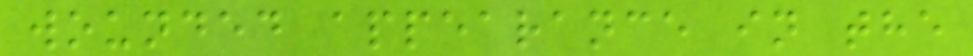wounded appearance in the
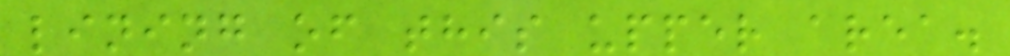lining of this upper area.
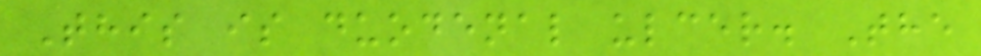This is duodenal ulcer. The
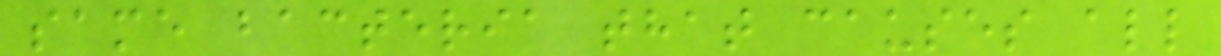same bacteria that causes all
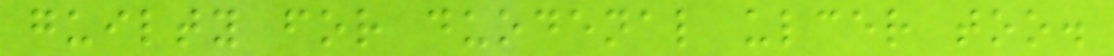guilty for duodenal ulcer too.
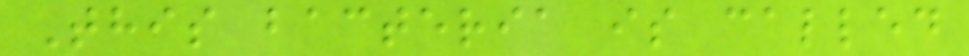This bacteria is called
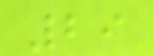29
